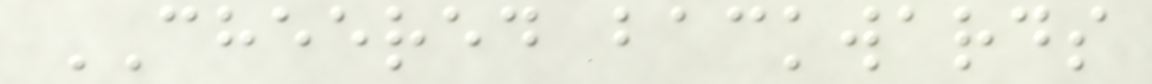CHEERED backwards
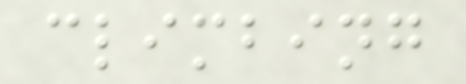climbing
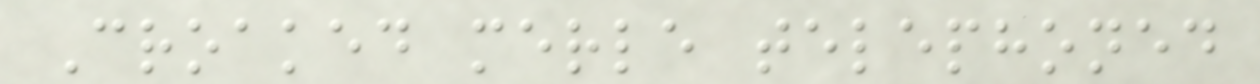Croaked merle telephoned
